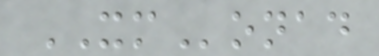XMonad
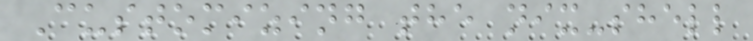Customizing the nix-shell
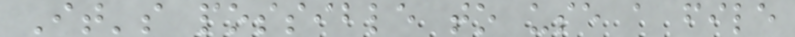It's possible to use a file
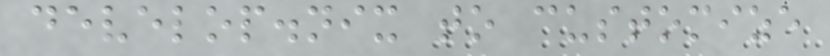develop.nix to customize
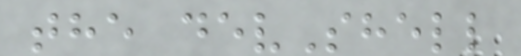the devShell
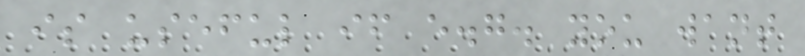is useful if e.g. you want
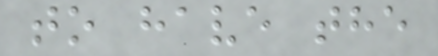to have the
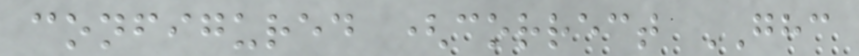configured (correct GHC
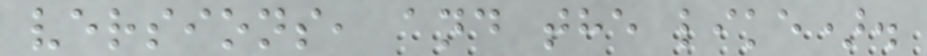versions, and the like).
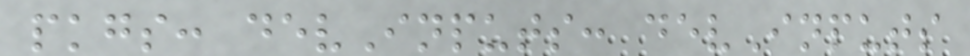pkgs: devInputs: devInputs
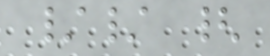// {
